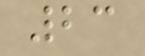23
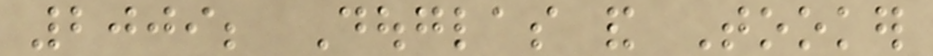2009; Douglas and Tooker
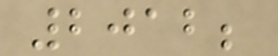2012;
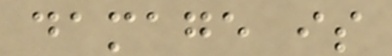damage is
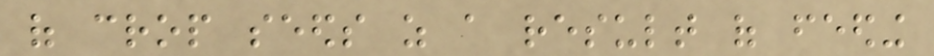of crop seeds as a result of feeding
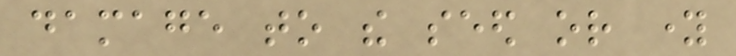damage to the seed or young
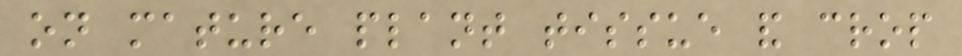on mature plant tissue and crop
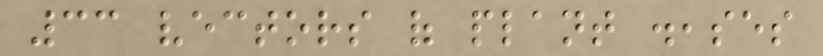33 vectors of plant diseases
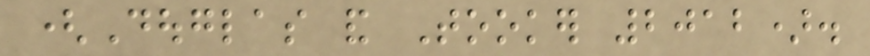(Douglas and Tooker 2012).
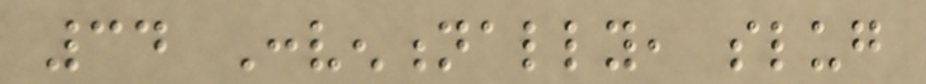34 Conventionally, slug
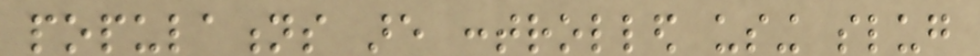populations are controlled using slug
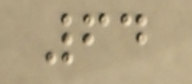64
